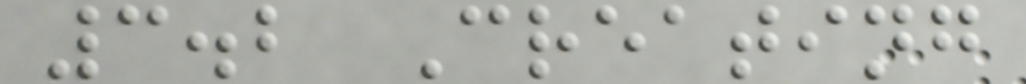3.2 Creating
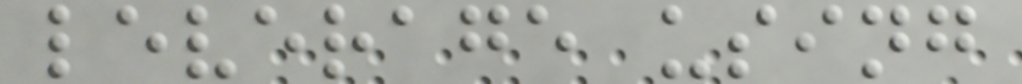leverage using
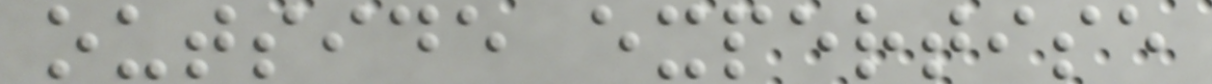outside expertise
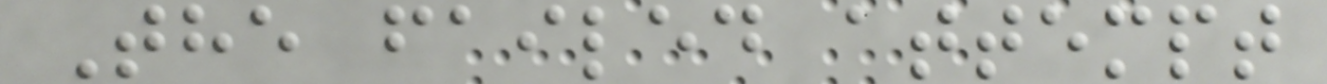The failed attempt
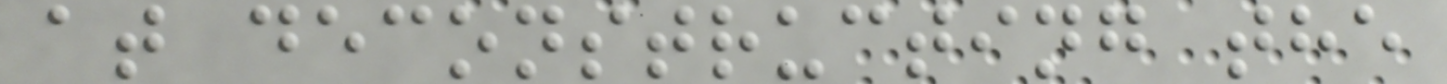at deconstructing the
